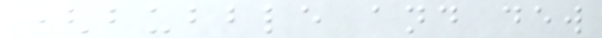(bubble and dew
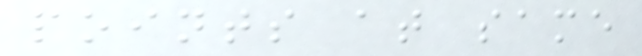points at same
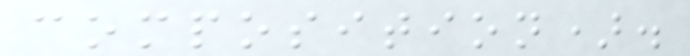composition).
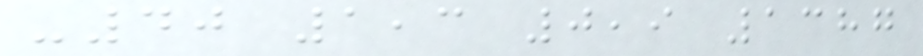-40 1,3 0,9 1387
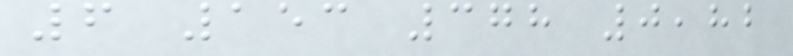6 153 378 0,82
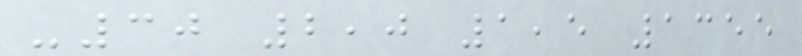-30 2,0 1,5 1355
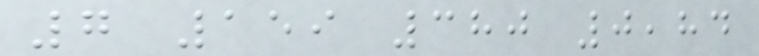7 159 380 0,84
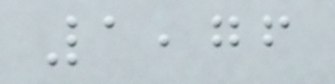1,76
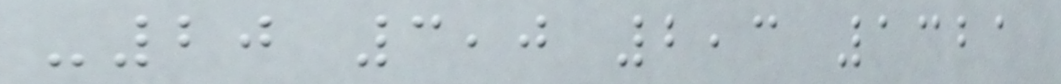-20 3,0 2,3 1321
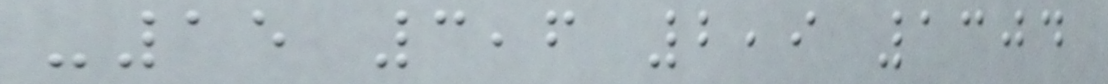-15 3,6 2,9 1304
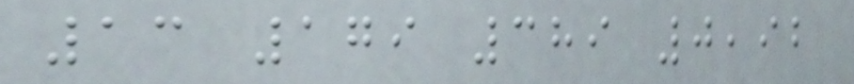13 179 389 0,92
